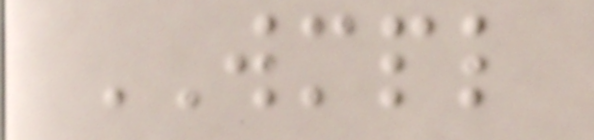WMPL
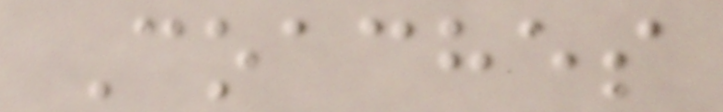Coaches
